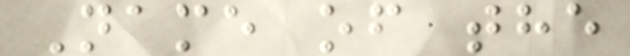Name of the
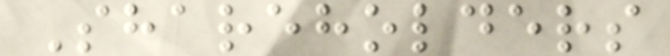Shareholders
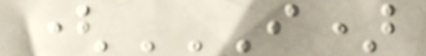(I)
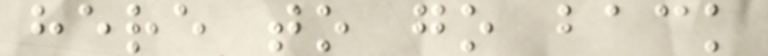here to go back
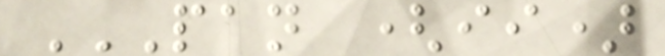PAN (II)
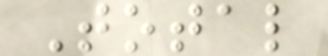Total
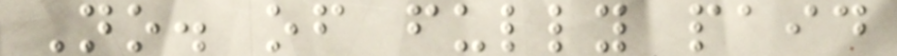No. of fully paid
